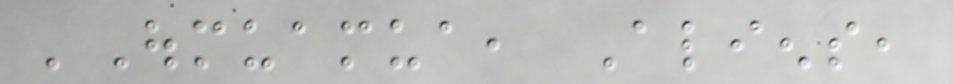'Oumuamua, Aliens,
